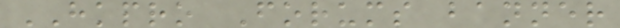HKPRO Forums banner
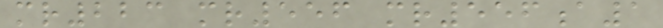mr223 mr556 mr556a1
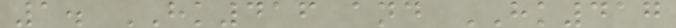1. HK416 and HK417
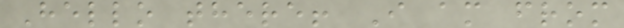Hello there! I am from
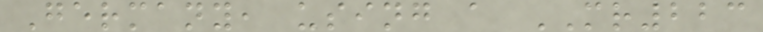Germany, using a MR223
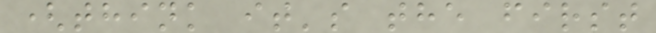(think it's the first
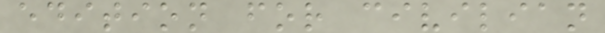edition for civilian
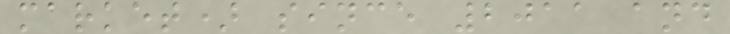market) since 2011 and
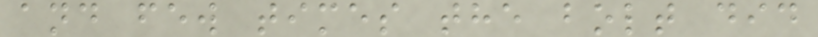and few times the bolt did
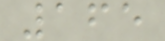165
